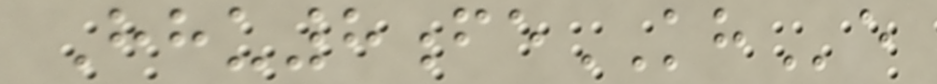Hhu8feKHe
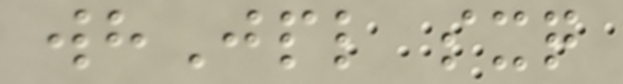whJpl sxq
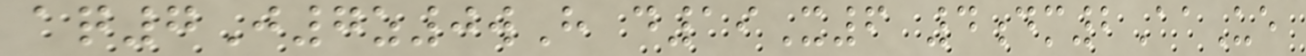aq7J7z0wH d19X6 4dm2AaUe
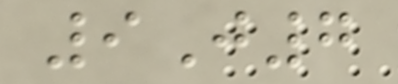9J7
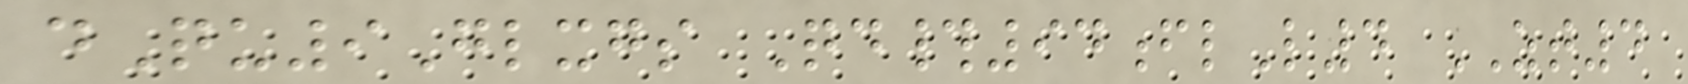dQu9Glxgs Qd#94flL4 ZT4
